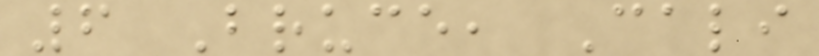6 Bruce, Cali
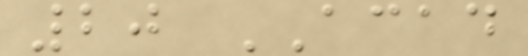20 ACAD
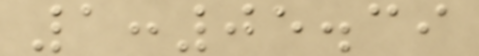1:05.39
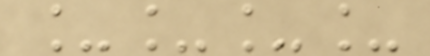____
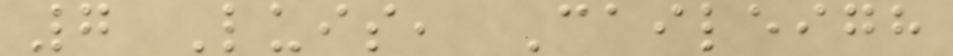7 Luis, Caileigh
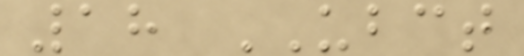18 UBCT
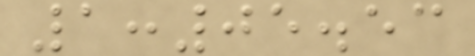1:05.53
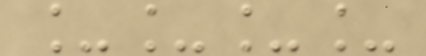____
